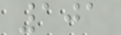101
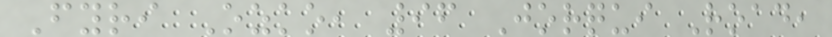Fyri Ozko, 96 Jorqui Road,
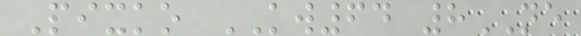Pixko KW64 8NE
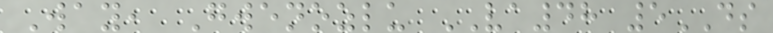Way, Gwenozlu VA48 5DS
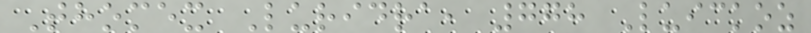Thomex Luridra, 778 Luickoz
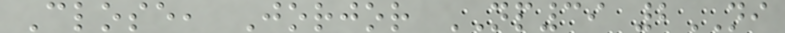Close, Jorjor NP39 2NI
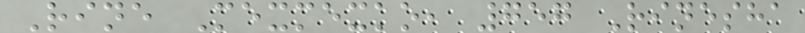Rine Mexmexko, 757 Rinesha
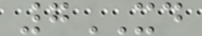7XD
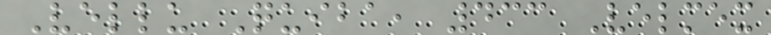Vellu Quiba, 433 Velmex
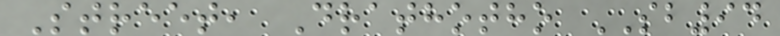Street, Drathotho SB94
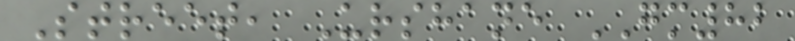Street, Urshane GM82
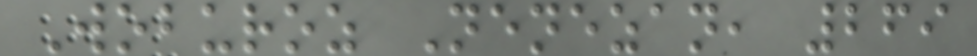Woburoz Nenezan, 269
